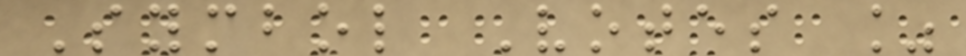Symbol Votes %
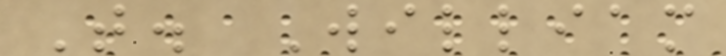T. William
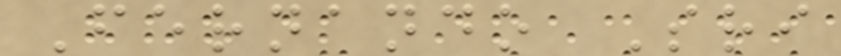Fernando Sri
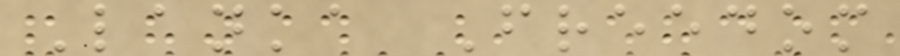Lanka Freedom
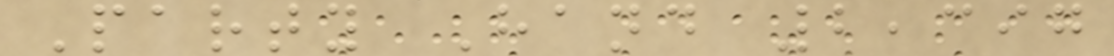Party Hand 2,397
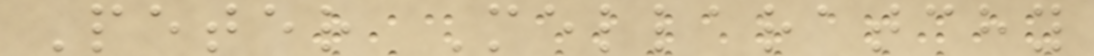Peter Mellaratchy
